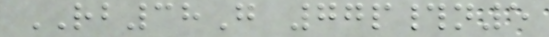RB38G 77p#n5
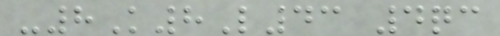-8K8L43 4qc
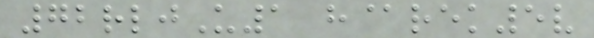72rljU1 h@rek5v
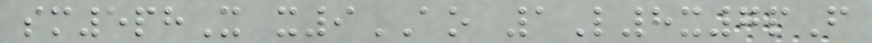sm5phX x9AO 1L8x7pF
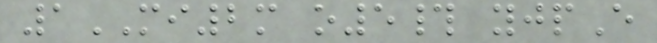1MI2m o5# yjpE
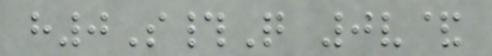h0S#Q 0v&
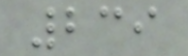239
